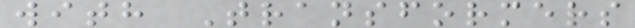with Transformers
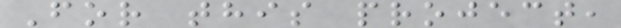For this project,
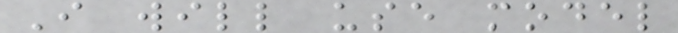I will use model
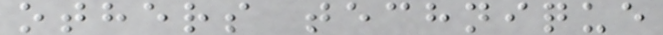others technique
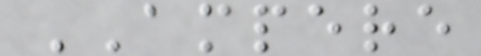AMPERE
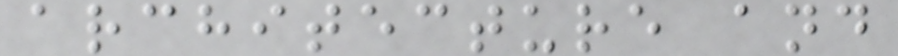architecture and
